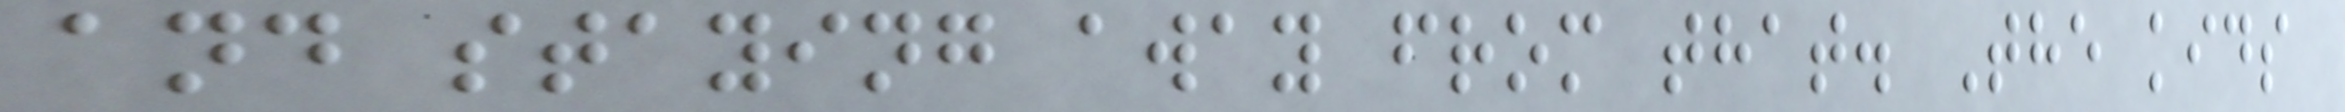and staying away from that. The kids
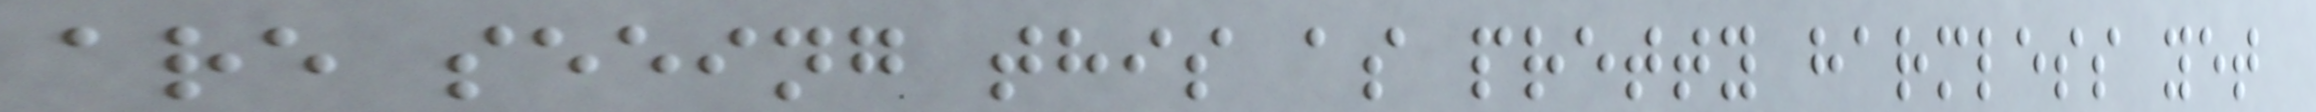are seeing this as pretty harmless yet
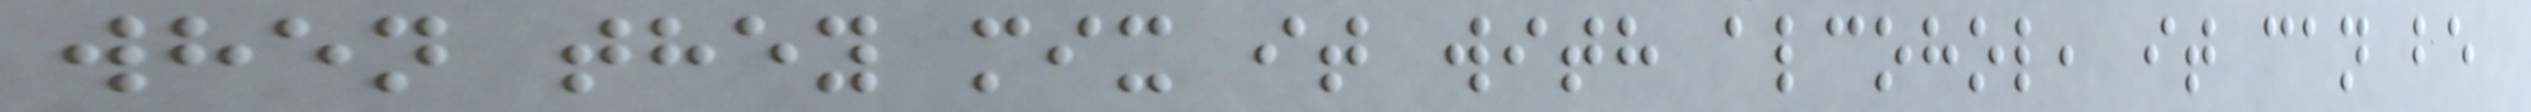when they mix it with alcohol, it can be
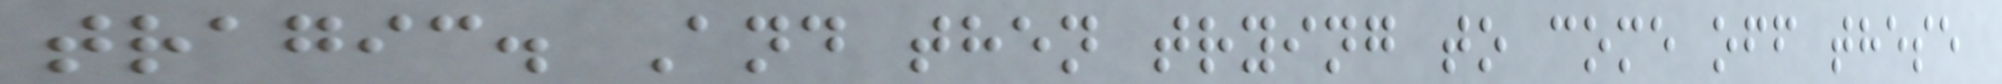tragic. And then trying to come off these
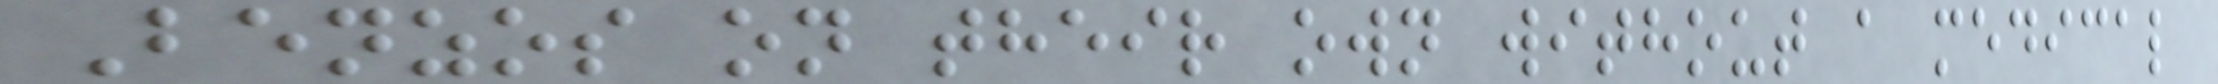Benzos on their own without a medical
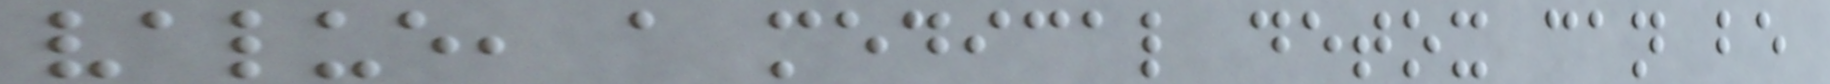value, a medical detox can be
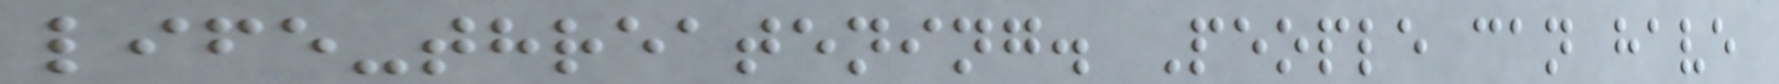life-threatening. People can have
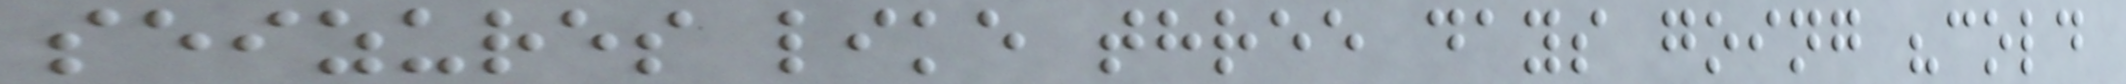seizures like three days going "cold
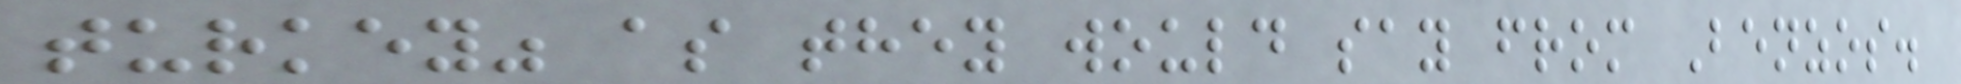turkey" as they would say from Benzos.
